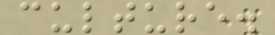culture.
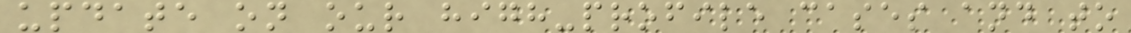update on our high-profile cases and to
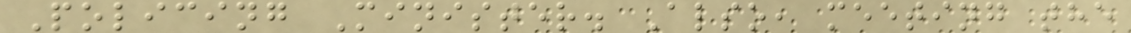Policing Minister. Also, meeting the
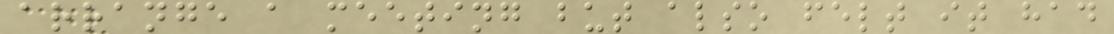arrange a meeting but also felt it had
